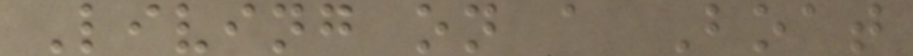Living on a Boat
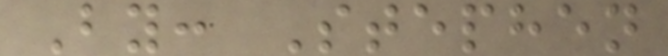By: Stephen
